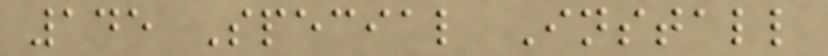145 Special Install
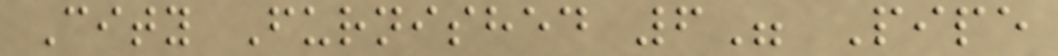City Furnished 6" Pipe
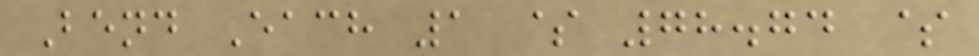Bend Each 1 $ 78.74 $
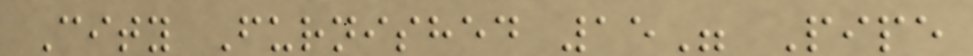City Furnished 15" Pipe
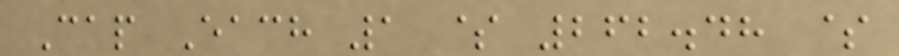Cap Each 1 $ 262.48 $
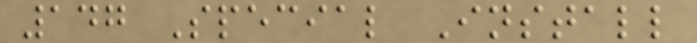147 Special Install
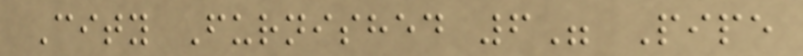City Furnished 6" Pipe
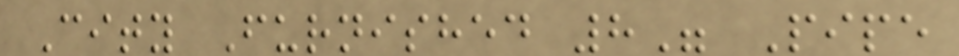City Furnished 8" Pipe
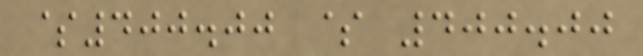$400.00 $ 400.00
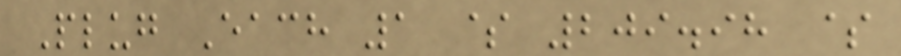Plug Each 1 $ 209.98 $
